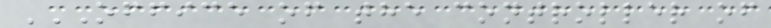OFFICE OF THE CONTROLLER OF
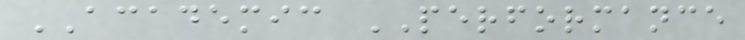ACADEMIC PERFORMANCE
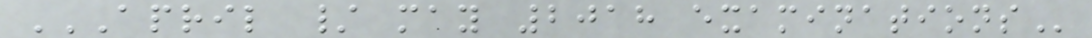APRIL / MAY 2018 EXAMINATIONS
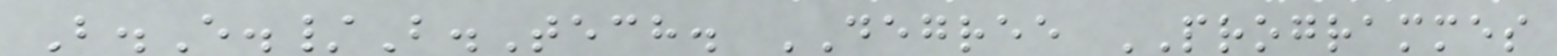B.E./B.Tech. DEGREE PROGRAMMES
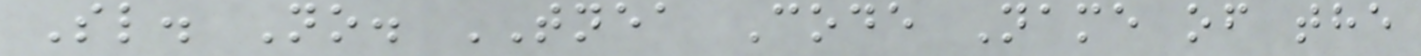Sl. No. TNEA Code Name of the
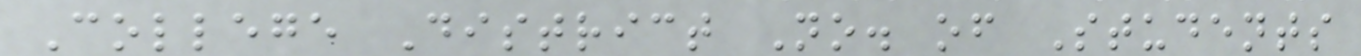College District No. of Students
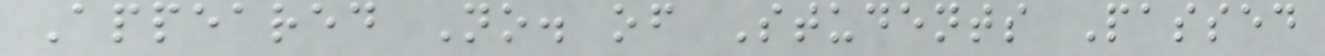Appeared No. of Students Passed
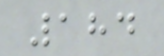184
